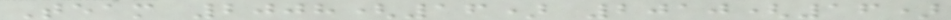Team 2008(16) 2010(16)
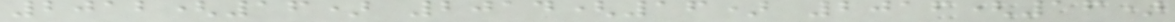2012(16) 2014(16) 2016(16)
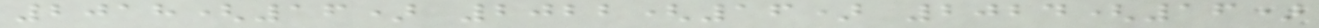2018(16) 2022(16) 2024(16)
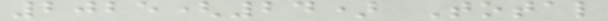2025(24) Total
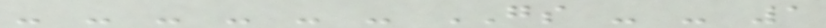- - - - - - GS - - 1
